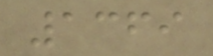1369
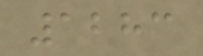1283
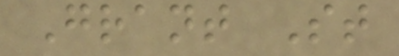Grant St
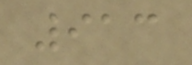913
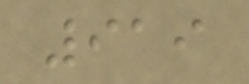919
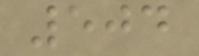504
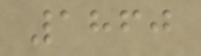1860
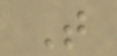T
